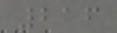216
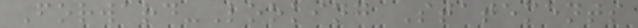Forward-Looking Statements
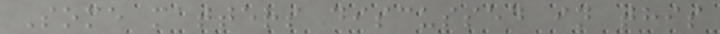Some matters discussed in this
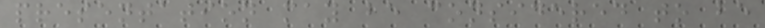presentation may be considered to be
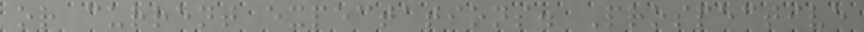or current expectations. Prospective
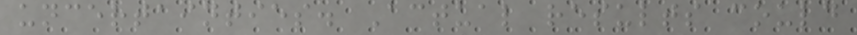uncertainties. Actual results could
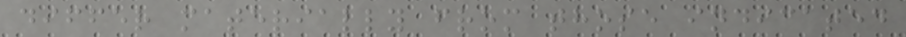differ materially from those indicated
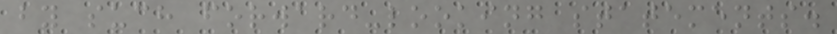by such forward-looking statements.
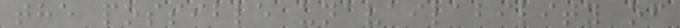the possible unavailability of
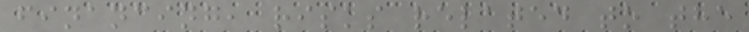financing, risks related to the
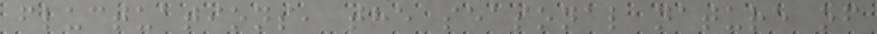fluctuations, the seasonal nature of
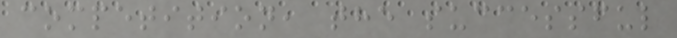competition, the successful
